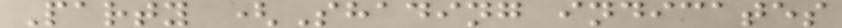Party (Shading indicates
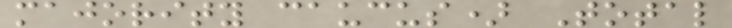majority caucus) Total
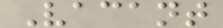Vacant
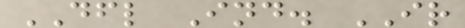DFL Ind. IR
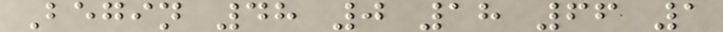Begin 48 0 18 66 1
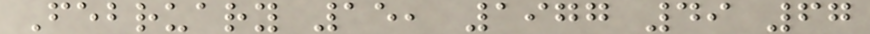February 15, 1977 49 67
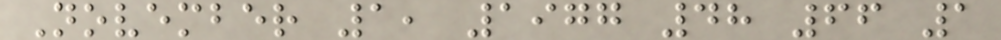November 1, 1977 48 66 1
